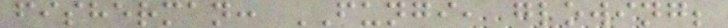fisherman: FUNGI, glowing;
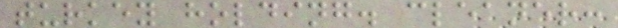turkey holding. cleaner:
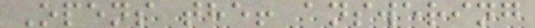Opens the! answering
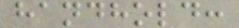handhold:
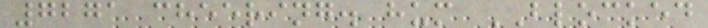7271 cheering. hum BLOCKED
